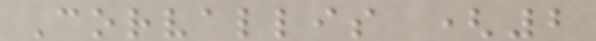Corvallis (2
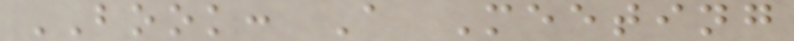BOOK: A Meeting
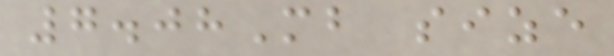7.08Mb size
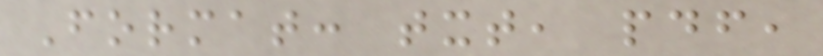Format: txt, pdf,
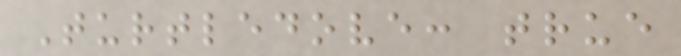Turtledove: true
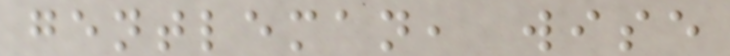gentleman, wise
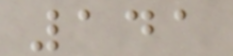141
